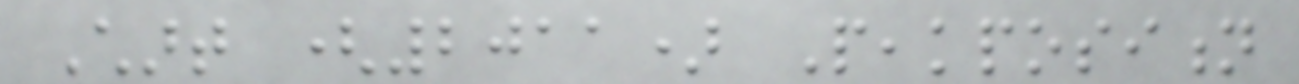Chart (2011) Peakposition
